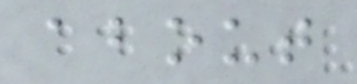about
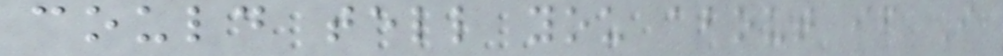could tell you about if I
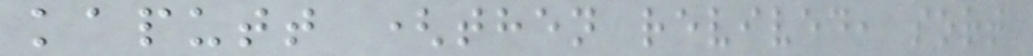kaputt (then revived, sort
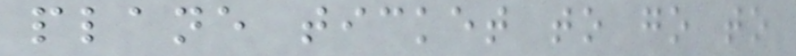plane ticket to go to
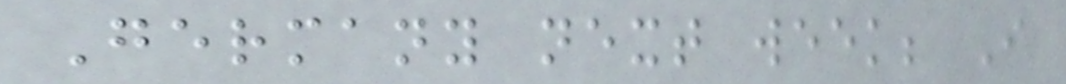Germany next week; I
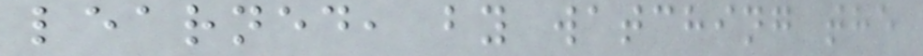learned, by watching the
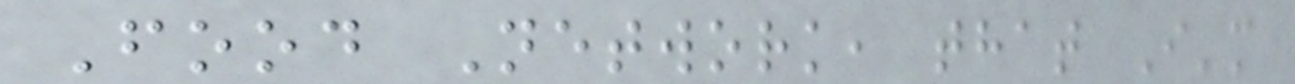Food Network, that I'm
